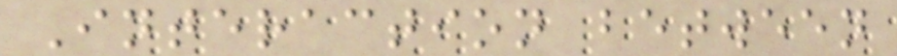Interaction between
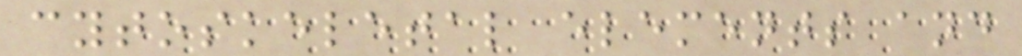cytoskeletal elements and
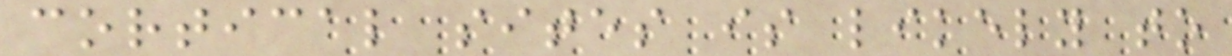cortical sites is likely to
